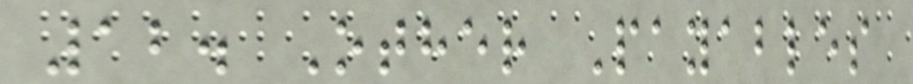12. Other Payables
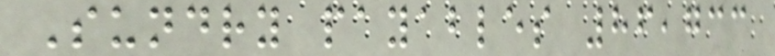Sundry payables 86,733
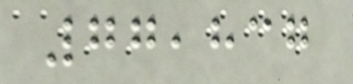77,837
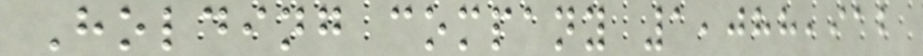Holding company 1,088,912
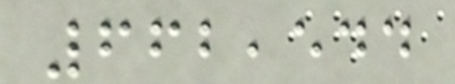662,544
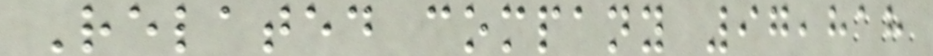Related company 97,818
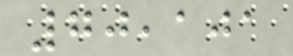70,101
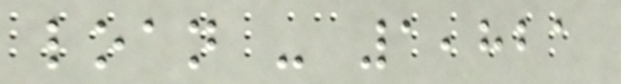loan - 1,821
